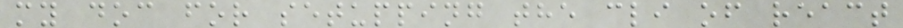my doc for setupping the cli of react
